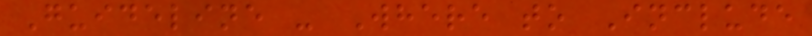Guideline - Where to Include
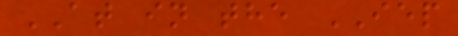AT in the IEP
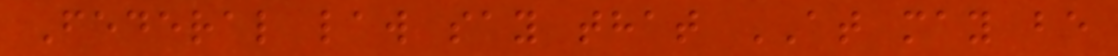Federal law say that AT may be
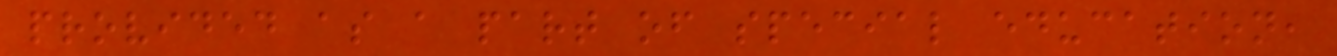provided as a part of special education,
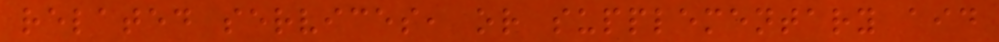related services, or supplementary aid
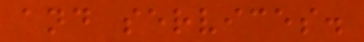and services.
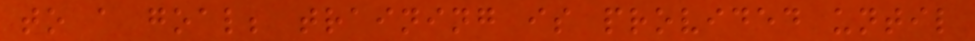to a goal; training is provided until
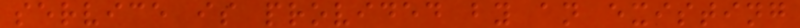service is provided by an existing
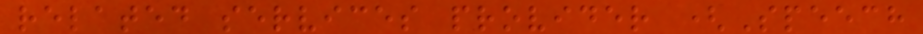related services provider (Speech
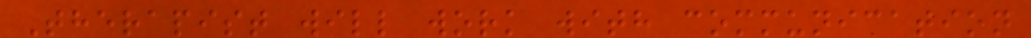Therapist will work with communication
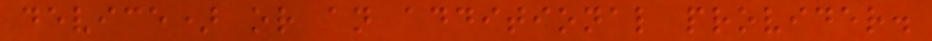device) or an additional provider.
